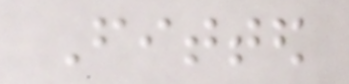Fitted
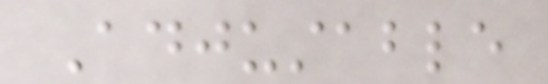Adjustable
